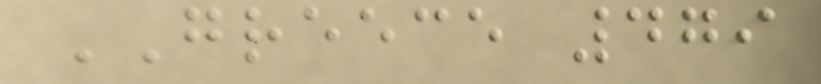GREECE 479
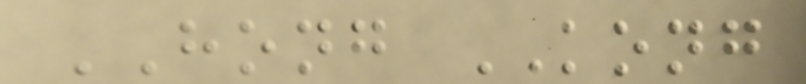HONG KONG
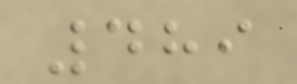489
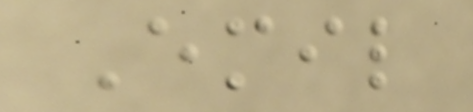Emil
